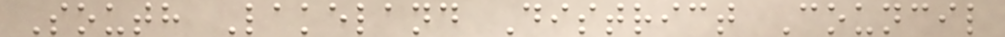South Lakeland District Council
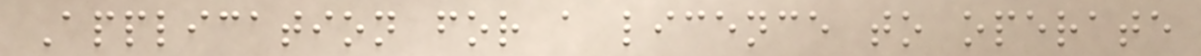Application for a licence to operate
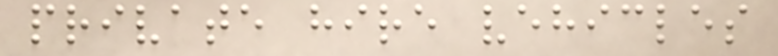private hire vehicles
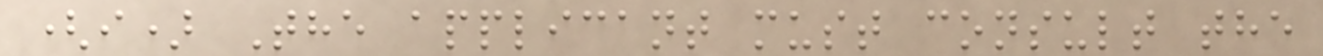(i) The applicant must consult the
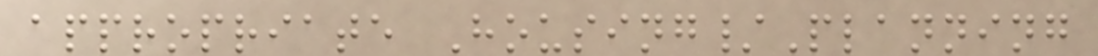appropriate Housing/Planning
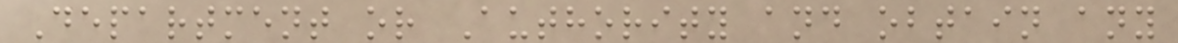Department or Authority and obtain any
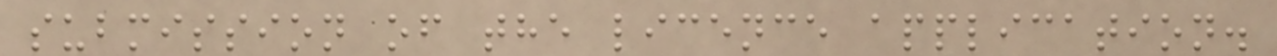submission of the licence application.
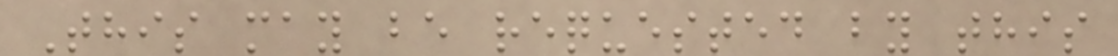This may be requested by this
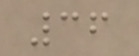36
